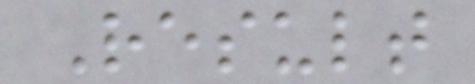Result
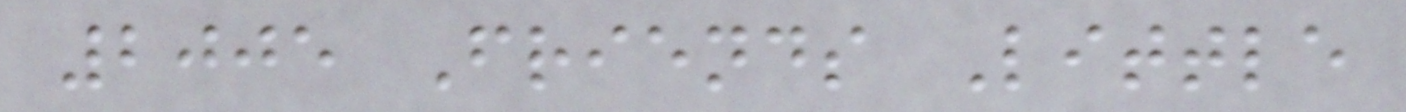2005 Friends Little
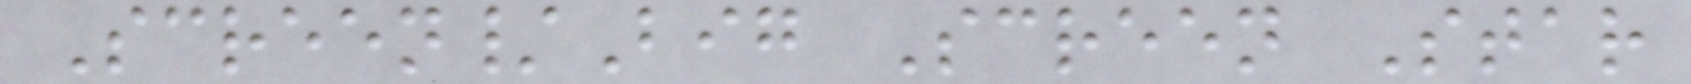Screen/Big Screen Star
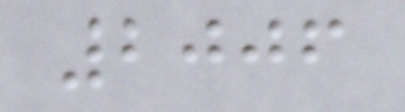2006
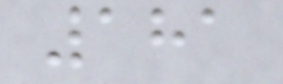181
